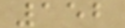152
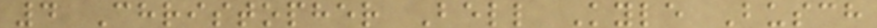4 Christopher Bell Kyle Busch
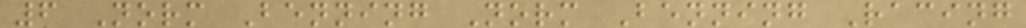6 Norm Benning Norm Benning Racing
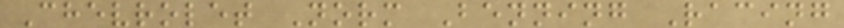Chevrolet Norm Benning Racing
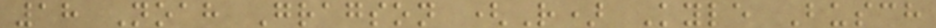18 Noah Gragson (R) Kyle Busch
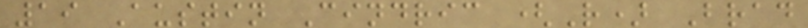19 Austin Cindric (R) Brad
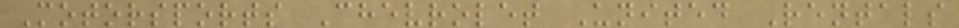Motorsports Chevrolet United Rentals
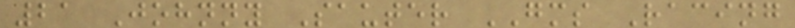21 Johnny Sauter GMS Racing
